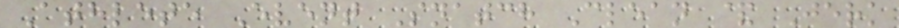Athlete Event Snatch Clean & Jerk
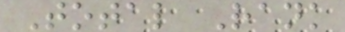Total Rank
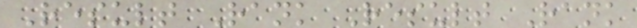Result Rank Result Rank
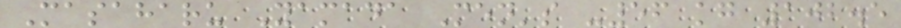Masaharu Yamada Men's -56 kg 102.5
